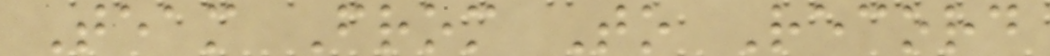Team From To Record
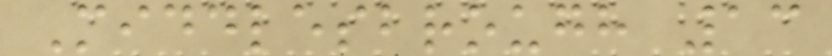Middlesbrough 13
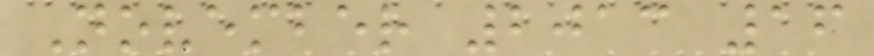November 2013 16
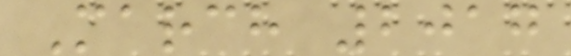March 2017
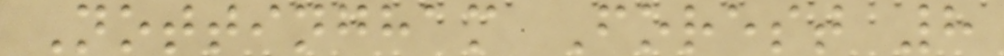Nottingham Forest 8
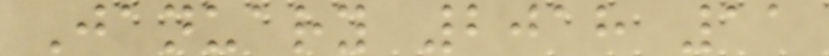January 2018 11
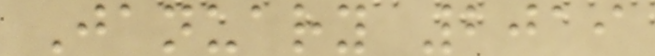January 2019
